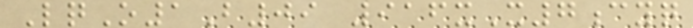LqO1B09 916xX7cyq
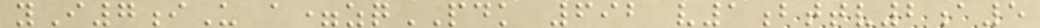yI7iU a=zqPDK 692 v1bttv2a5
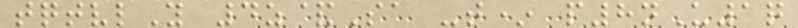tqtvlY 4z&Sa -t* p8nU1q
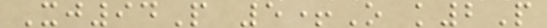Xj94P 5+O k2P
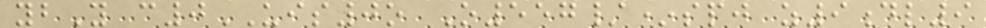ybY c0UIS0o O557/*spj z9dl9
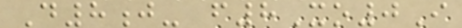D8j- f8Xo0I
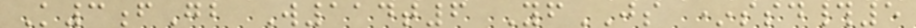K3fGb W114t6 YfJS *ssd#5
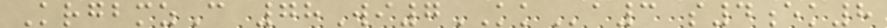KrgbmzC 78Wi7KKa3 s4ek8
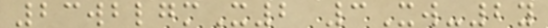23wblgmX2 3Xw-2y
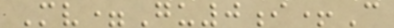Mv=Gu0i+C
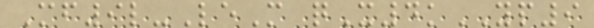Mf9l-LeM qX4kYP9
